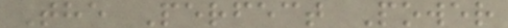The Perfect Power
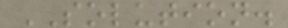SOLUTION.
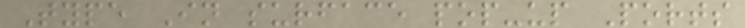Type In surface pop-up Ports
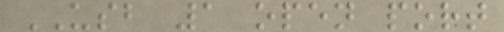USB 1 open port
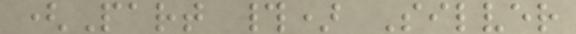(Part #) Silver
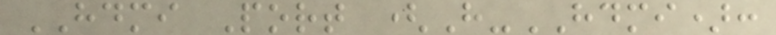HDMI Port (H-HDMI):
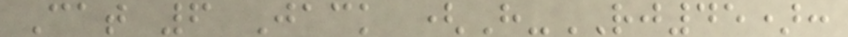Cat 6 Jack (H-RJ45):
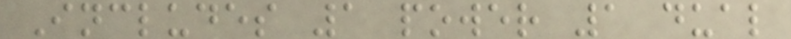Includes 1 power 1 dual
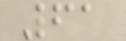61
